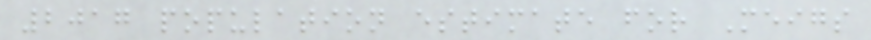2017 population estimate for Meigs
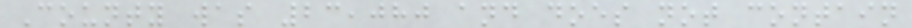County was 23,080 and does not contain
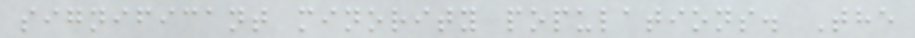significant minority populations. The
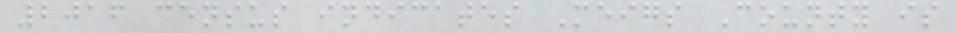2016 census indicates Meigs County is
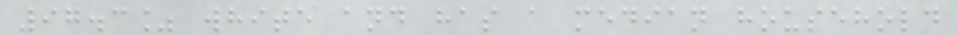97.3% white and has a median household
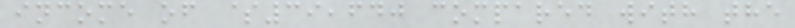income of $39,640 compared with the
